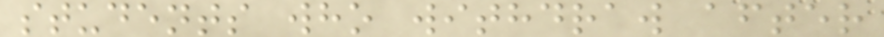students who withdraw after
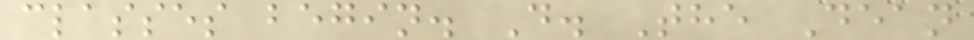classes begin. D. The Dean
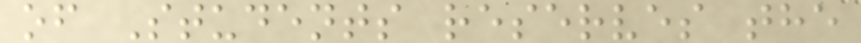of Students reserves the
